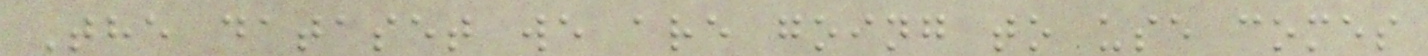The dataset we are going to use comes
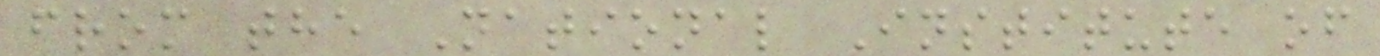from the National Institute of
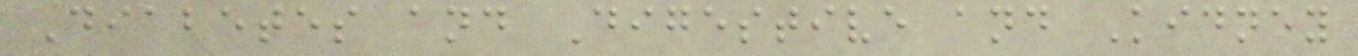Diabetes and Digestive and Kidney
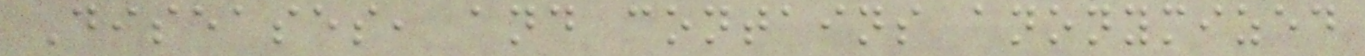Diseases, and contains anonymized
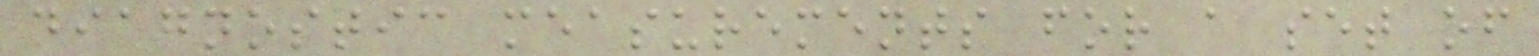diagnostic measurements for a set of
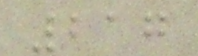217
